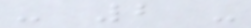- 2 -
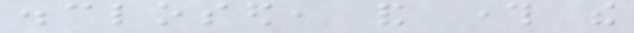disclosed, and through the
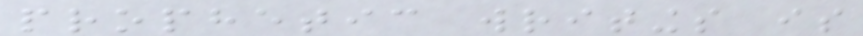prophetic writings is
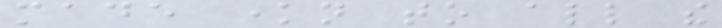made known to all the
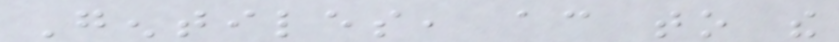Gentiles, according to the
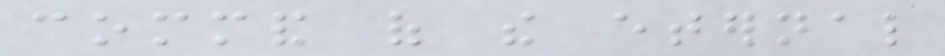command of the eternal
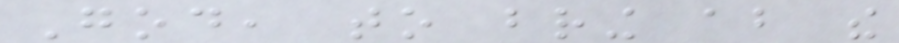God, to bring about the
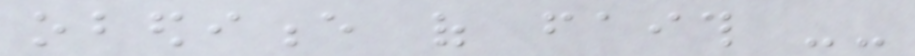obedience of faith --
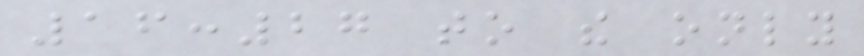16:27 to the only
